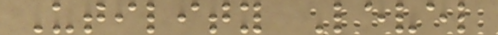Utility Level
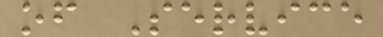of Service
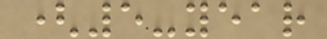(5-year
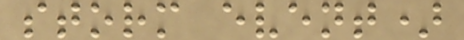storm event)
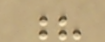?
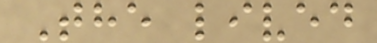The lived
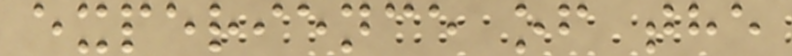experience of the
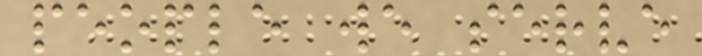people we serve
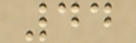44
